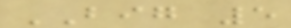BIG 5
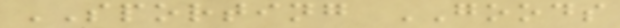SPORTING GOODS
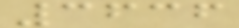3636
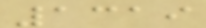1319
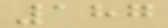187
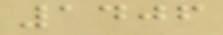1406
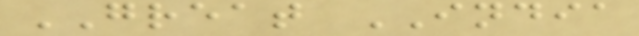GREAT INDIA
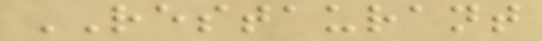RESTAURANT
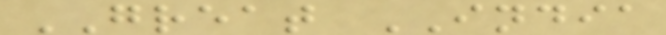GREAT INDIA
